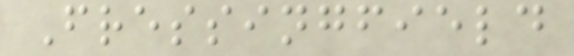Fressingfield
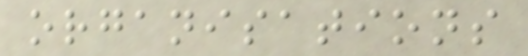organisations
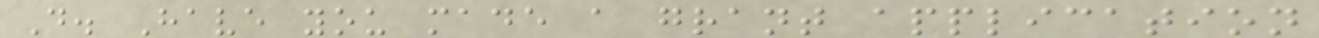D. Have you made a grant application
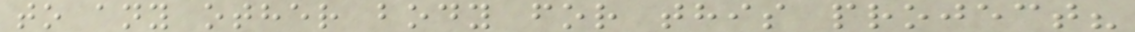to any other body for this project?
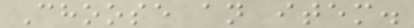Choose an item.
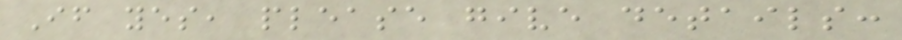If yes, please give details:
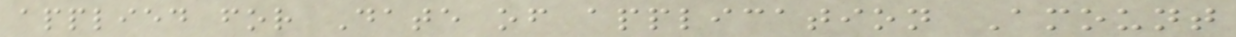applied for Date of application Amount
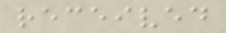received
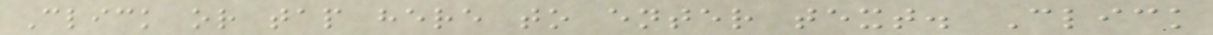Click or tap here to enter text. Click
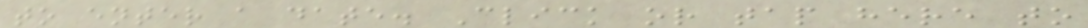to enter a date. Click or tap here to
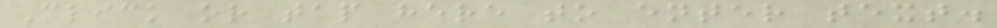Click or tap here to enter text.
